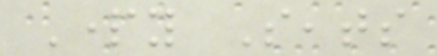Party Seats
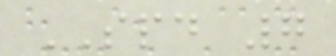SPD 7
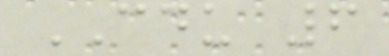CDU 6
